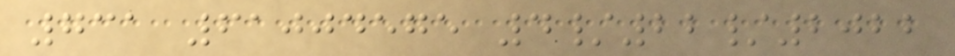731 61004575 4/22/2022
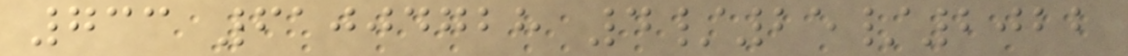733 61004728 4/25/2022
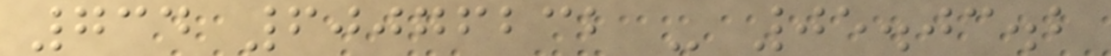734 60076232 - 05.03.2
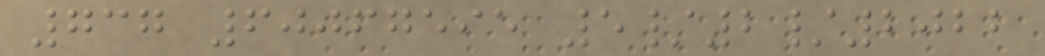737 60067595 5/2/2022
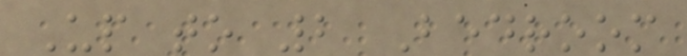Up to 2 Bedroom
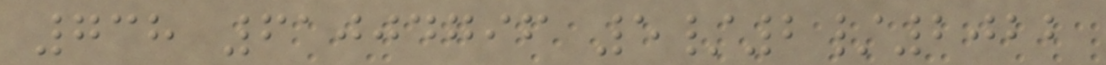738 61004796 5/2/2022
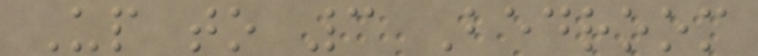Up to 3 Bedroom
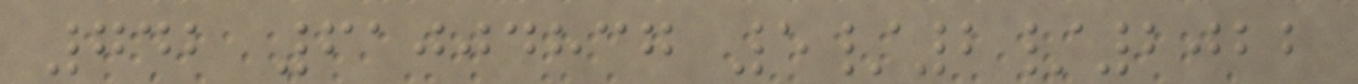742 61004837 5/2/2022
